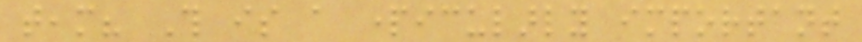team? This is a particularly important
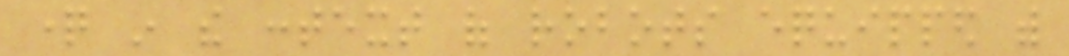question in the context of robots equipped with
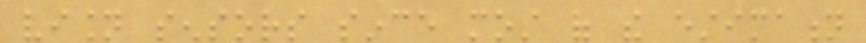vision sensors since most of the estimation
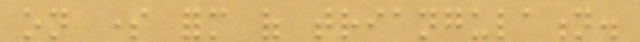on some form of triangulation.
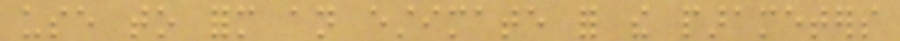use to form an estimate for the parameters
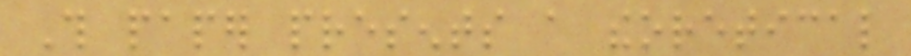This paper presents a theoretical
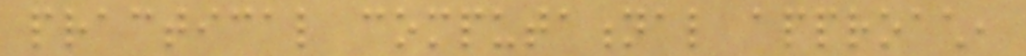practical computational approach,
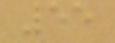55
